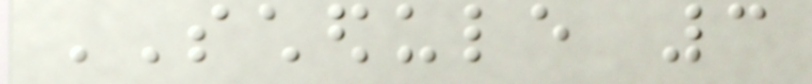SCHEDULE 3
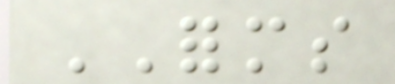FORMS
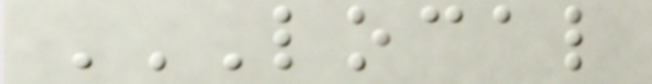LOCAL
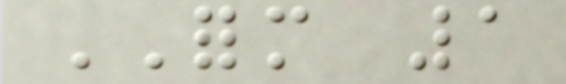FORM 1
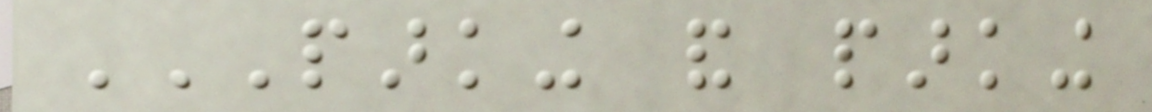PARKING AND PARKING
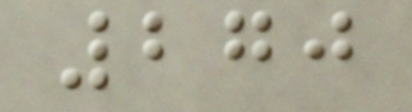270
